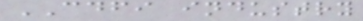CDFI industry
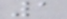1
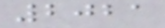2021
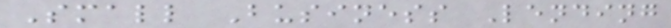Small Business Lending
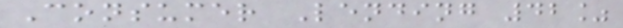Consumer Lending 42%
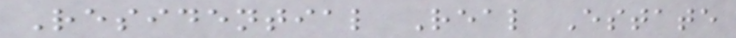Residential Real Estate
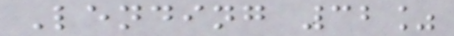Lending 32%
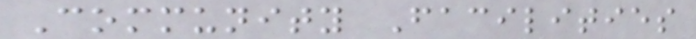Community Facilities
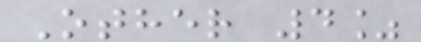Other 4%
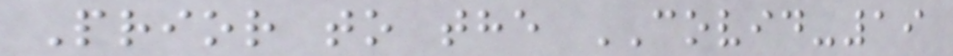Prior to the COVID-19
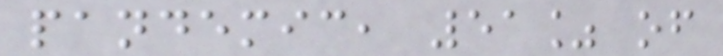pandemic, 51% of
